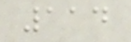114
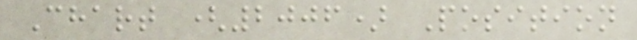Chart (2006) Position
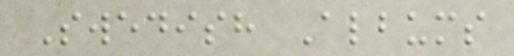Swedish Albums
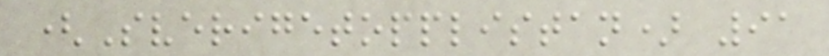(Sverigetopplistan) 91
